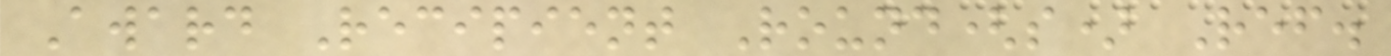Award Recipient Round(s) Ref.
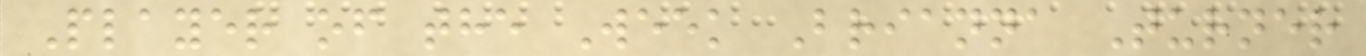Player of the Week Brianna Turner
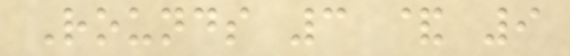Rounds 3 & 9
